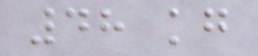48 kg
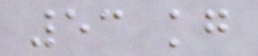53 kg
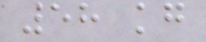58 kg
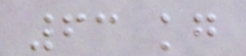63 kg
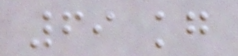69 kg
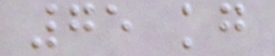75 kg
